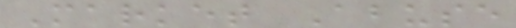Market Abuse
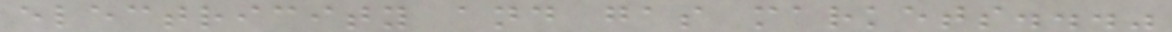electricity and gas markets..."
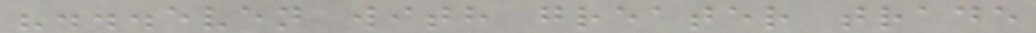"...even with greater trade
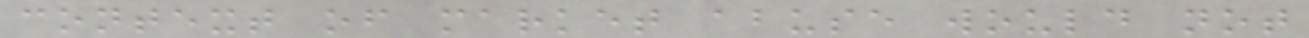context of market abuse would not
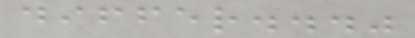differ..."
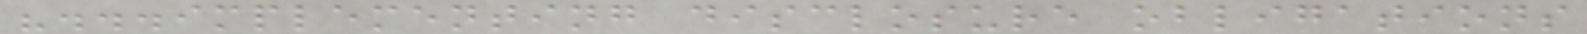"...implementing disclosure obligations
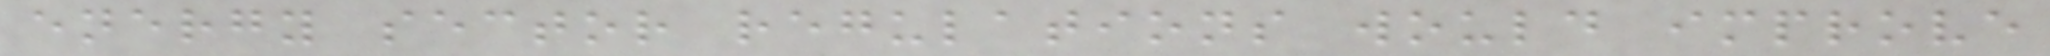energy sector regulations would improve
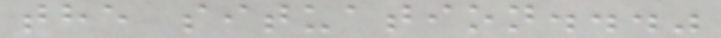the situation..."
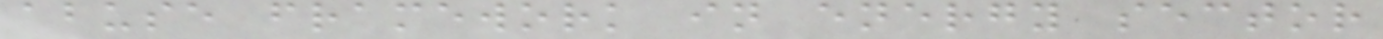abuse framework in energy sector
